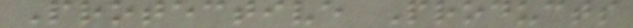Protective Products
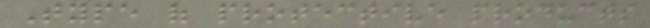Type of protective products
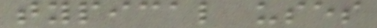typical uses
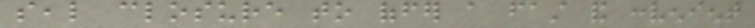seal closure to offer a fast and convenient
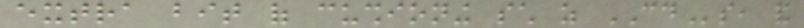extra bit of cushioning such as CDs, and
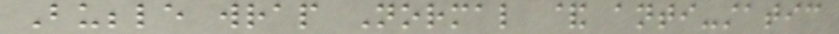Bubble wrap Normal & anti-static
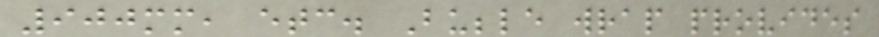900mm, etc. Bubble wrap provides
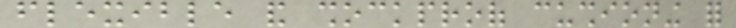flexible and shockproof cushioning for
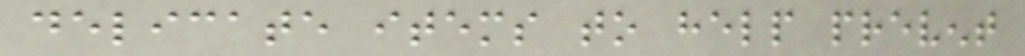delicate items to help prevent
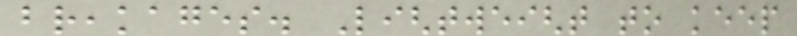breakages. Lightweight to keep
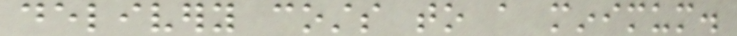delivery costs to a minimum.
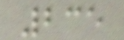235
